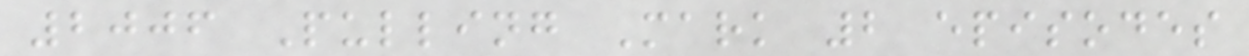2006 Pulling Mark 2 episodes
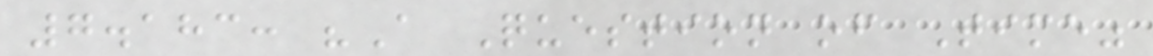7.183: "A Question of Time"
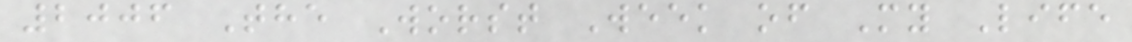2006 The Worst Week of My Life
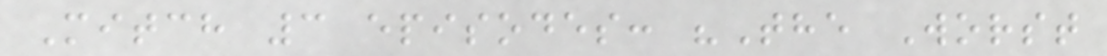Mitch 3 episodes: "The Worst
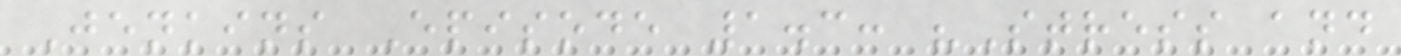Jenkins Episode 1.3: "Stress and
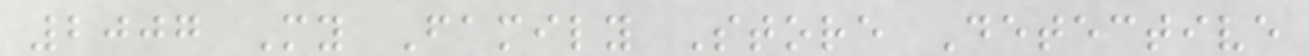2007 My Family Store Detective
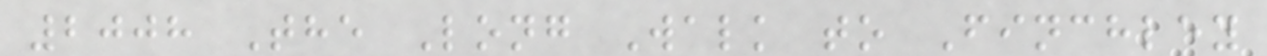2008 The Long Walk to Finchley
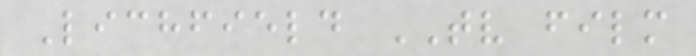Lichfield TV film
